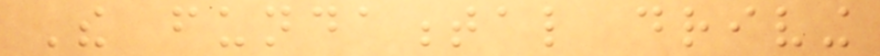The fundamental driving
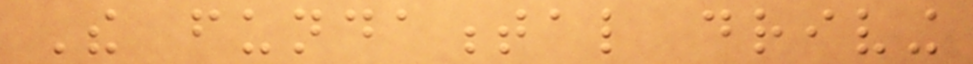The fundamental driving
